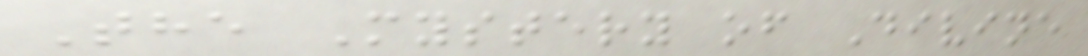The Mystery of Divine
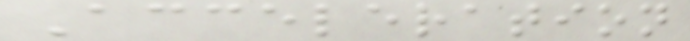Acceleration
